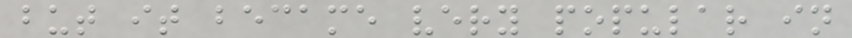but it became very popular in
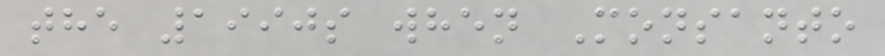the 1990s when Monsanto
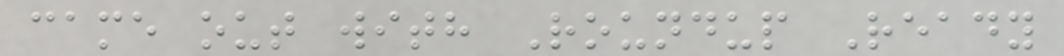came out with Roundup Ready
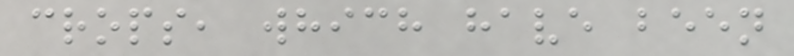crops, which have been
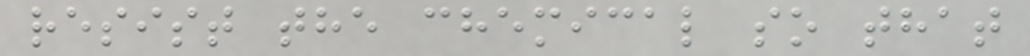resist the chemical so that
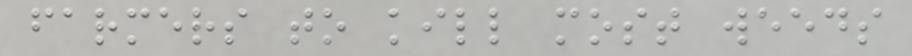farmers to kill most weeds
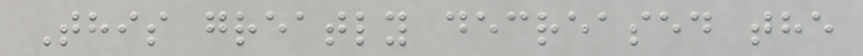This greatly decreased the
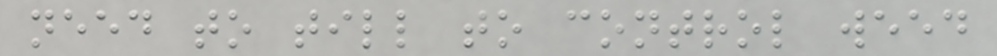need to till to control weed
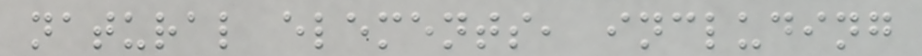natural elements, including
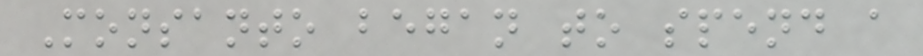Monsanto began to spend a
